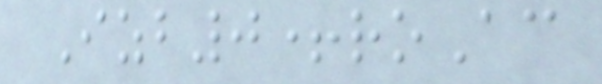Izb0+roAc
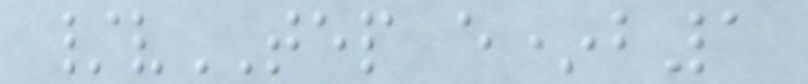/vTEP e*b1
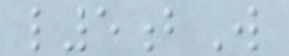l5bW
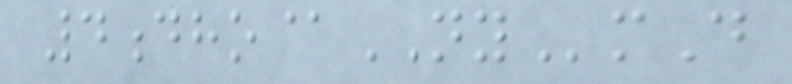4dho@NYmD
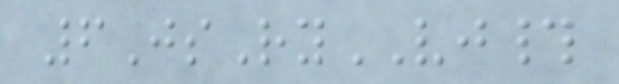6JsRyVJ#
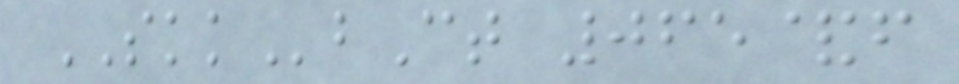SKKbCt 065&f
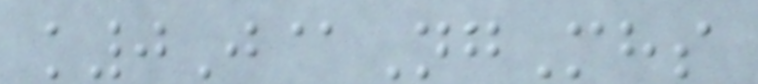k0J@NgMhs
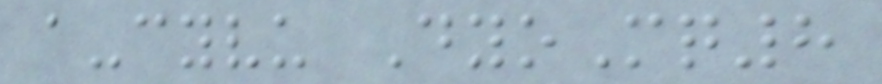a-cyvu DyoMq8
